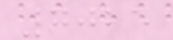7025
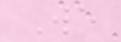We
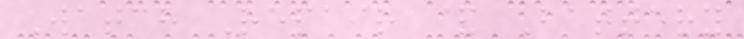Watch Repair & Battery
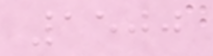1500
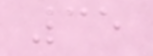35
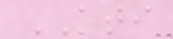KTI
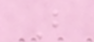B
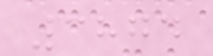3874
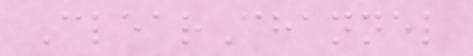ClearChannel
